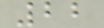22
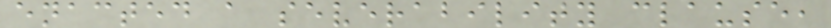enacted a severability clause,
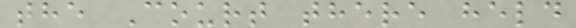the Court there held
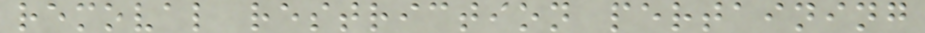removal restriction pertaining
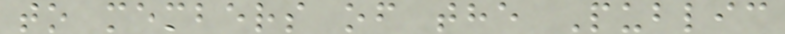to members of the Public
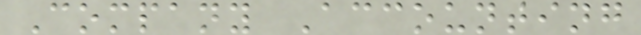Company Accounting
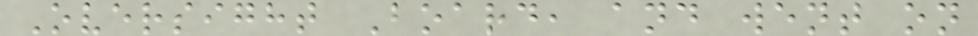Oversight Board, and went on
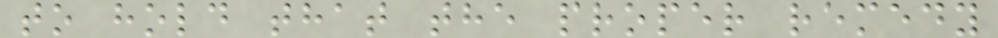to hold that the proper remedy
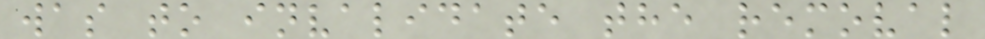was to invalidate the removal
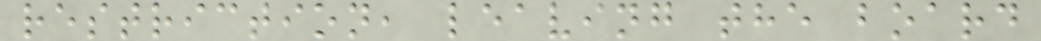restriction, leaving the board
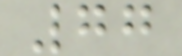77
